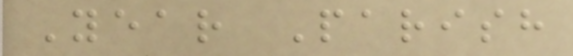Year Parish
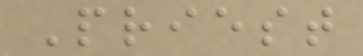Priest
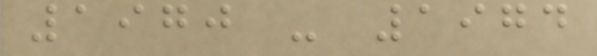1970 - 1974
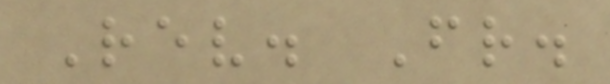Rev. Fr.
